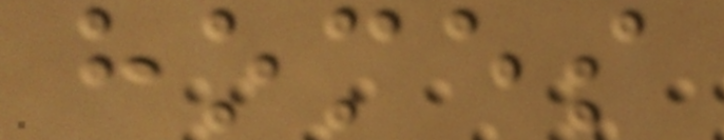homes
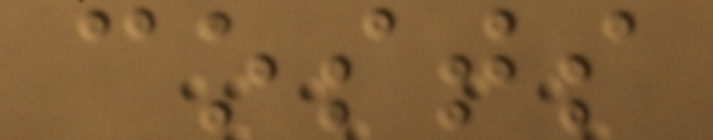costs
